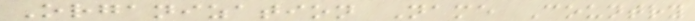Organization Name Country
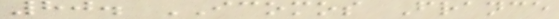80. ICOMOS France
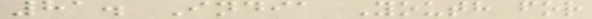81. India Youth for
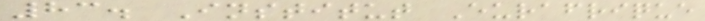83. Institut Eurafrique
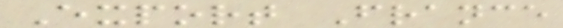Export France
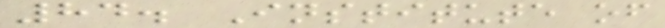84. Institute of
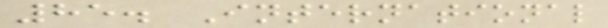85. International
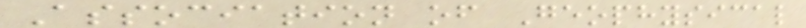Association of Geophysical
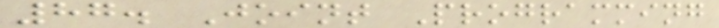87. Joint Programming
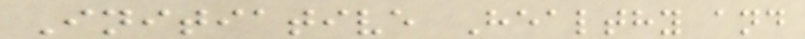Initiative Healthy and
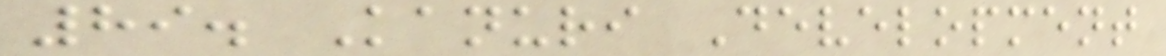89. Kanuri Development
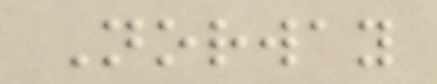Norway
